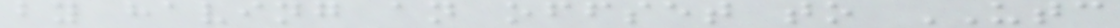by having an offset to UTC
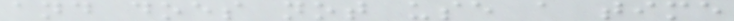and does not use a time
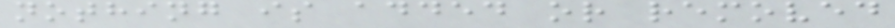nothing is added or removed
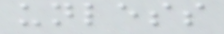unless
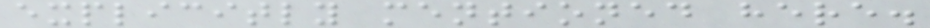explicitly mentioned here.
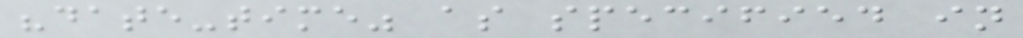"date-time" as specified in
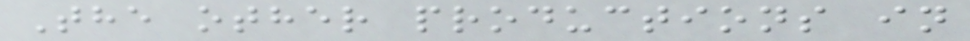The other productions in
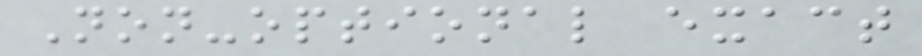Non-optional exact
